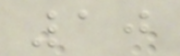10
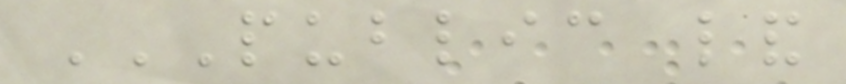PUBLIC LAND
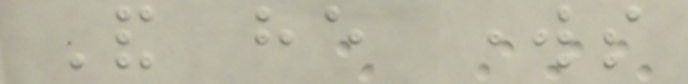And he works
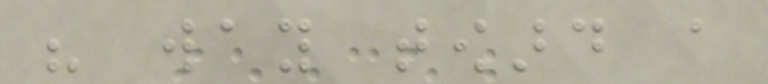his way toward a
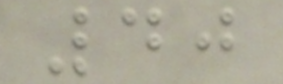40
